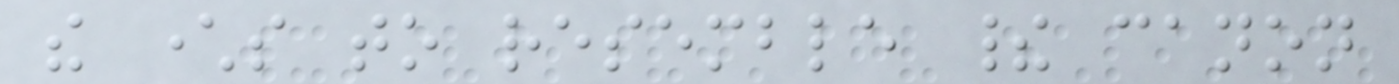the characters to resemble their canon
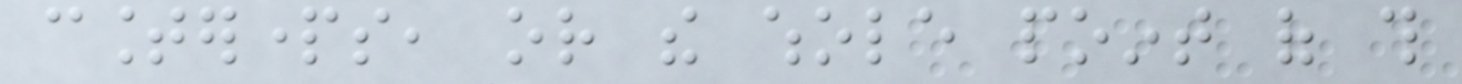counterparts, or the whole point of this
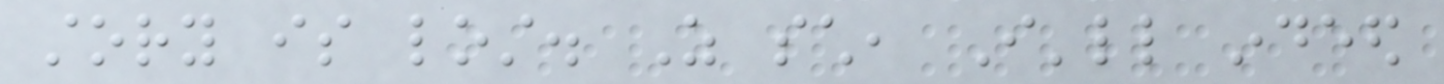story is lost. As such, I'll indeed
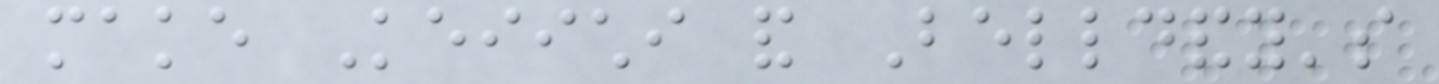make Keiichi and Belldandy's
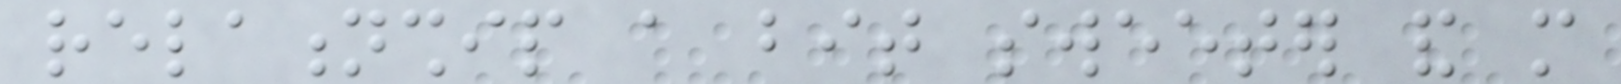relationship a bit sweeter and more
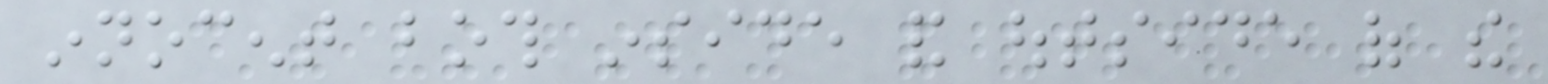innocent both inside and outside of the
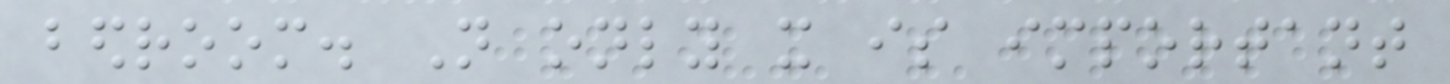bedroom. Not only it is important
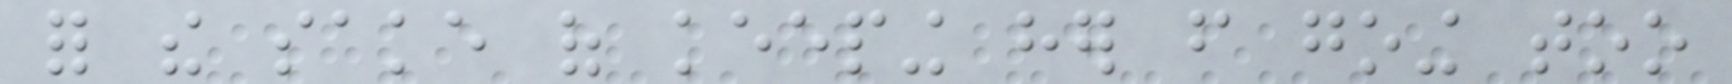for the sake of keeping her from going too
